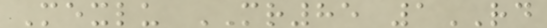Mexlu MR85 1RD
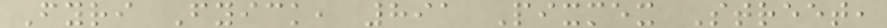Fyri Fyick, 891 Pixmex Street,
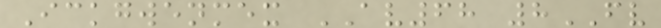Ickgwenmex AV68 8FV
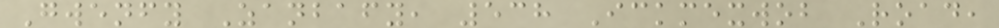Gwenfy Zanbafy, 538 Ickmexwob Road,
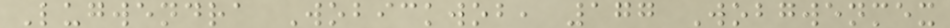Lugwendra Wobickwob, 177 Wobgwenmex
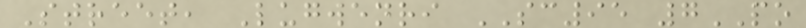Street, Lugwenri SC95 7PO
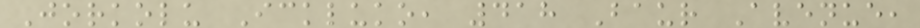Jorkolu Ickluko, 418 Baur Avenue,
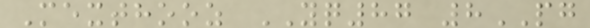Mexthooz YQ87 8PG
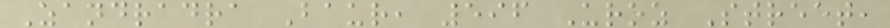Zandradra Baur, 596 Uroz Street,
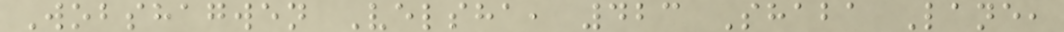Wobshagwen Velsha, 423 Shaba Lane,
